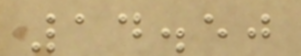14.50
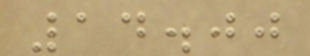14.00
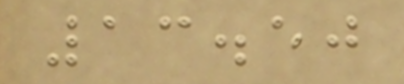13.50
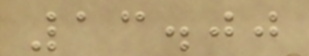13.00
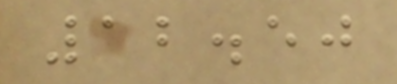12.50
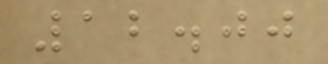12.00
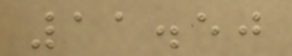11.50
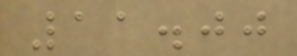11.00
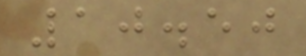10.50
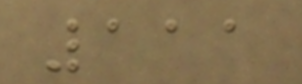111
